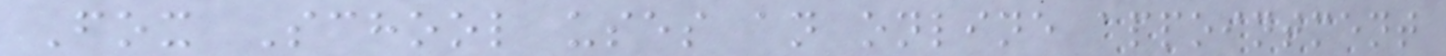Fox School uses an online appointment
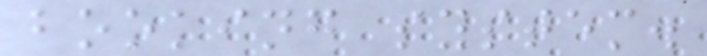booking system.
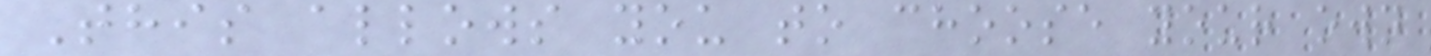This allows you to choose your own
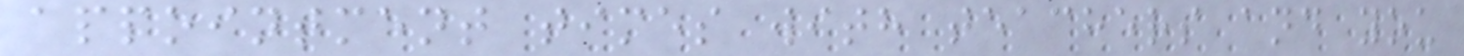appointment times with teachers and you
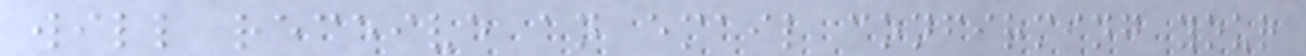will receive an email confirming your
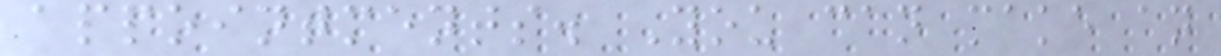appointments. You can make an
